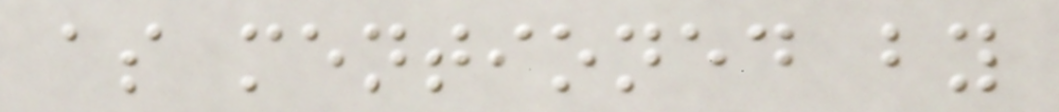as mentioned by
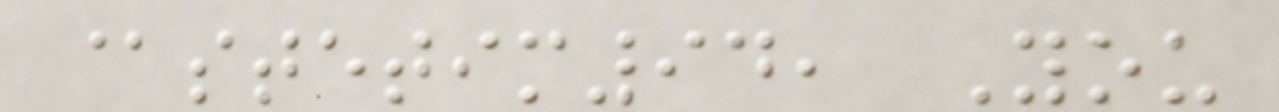@stetim94, You
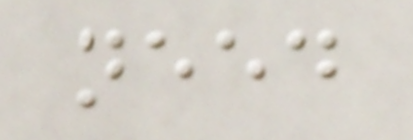need
